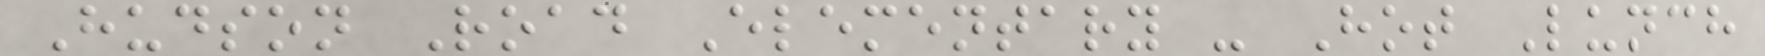Hudson Road Elementary - Hot Lunch
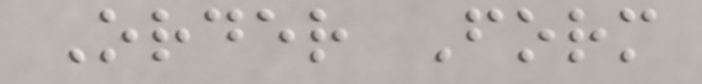Order Form
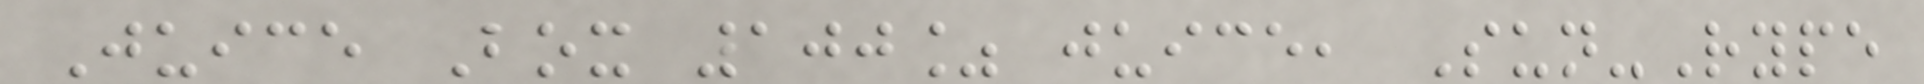Juice Box 100% juice, Sun-Rype
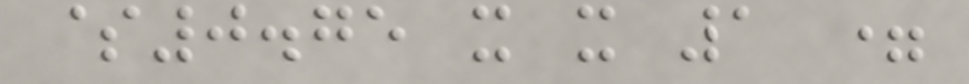$0.75 x x 1 =
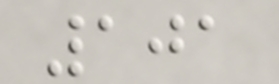101
